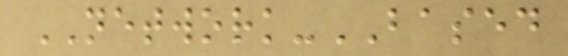NETWORK-BASED
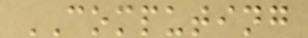COMPUTING
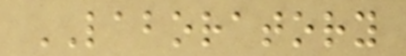LABORATORY
